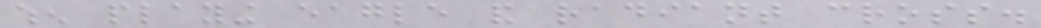when playing eagle and radiant cross.
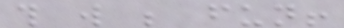this will be fun!
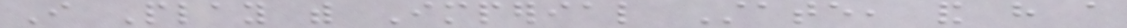I Play with Imperial State, and have a
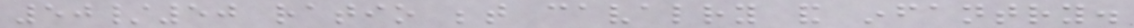50/50 ratio between cavalry and infantry.
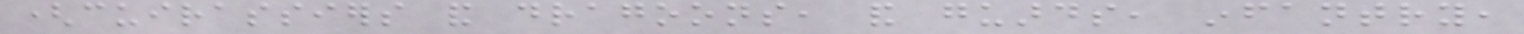(cuirassiers and dragoons, and guards, infantry,
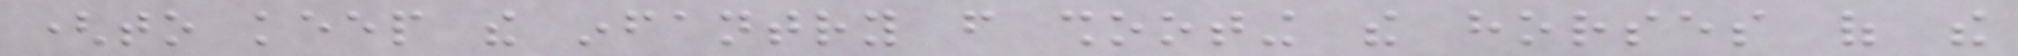(to keep the infantry from shooting the horses of the
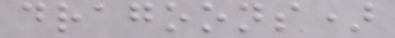dragoons)
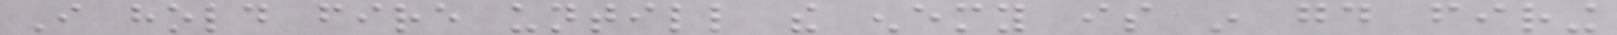I hold fire untill the enemy is in good firing
